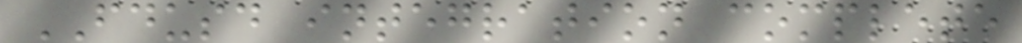FDUSD integration complete
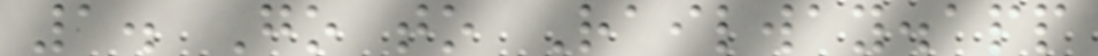1. Go to Railway.app
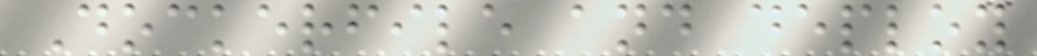Dockerfile and deploy
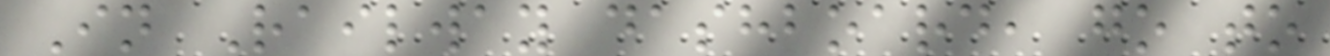In Railway dashboard, go to
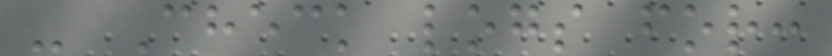- Check logs for:
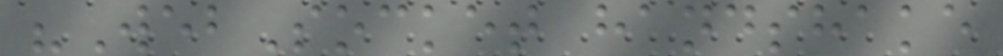"WebSocket handshake
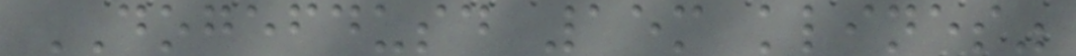DOGEFDUSD 15m klines"
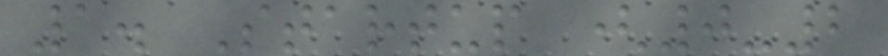1. Startup (0-2
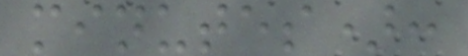minutes):
